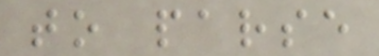to parse
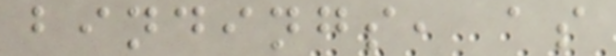bindings, as
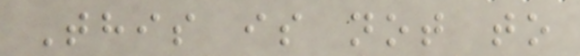This is not to
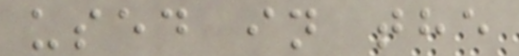used in the
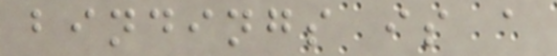bindings is a
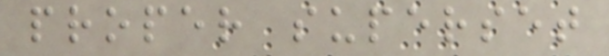proper superset
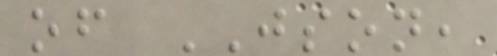of JSON,
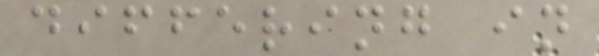differing in
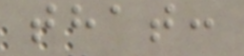that:
